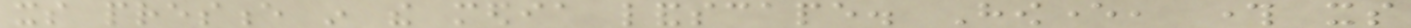its presence in the media landscape. However, through its
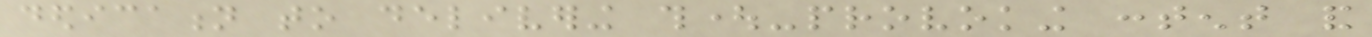dedication to delivering thought-provoking content and
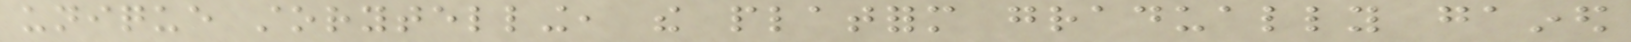unique storytelling, the platform gradually gained
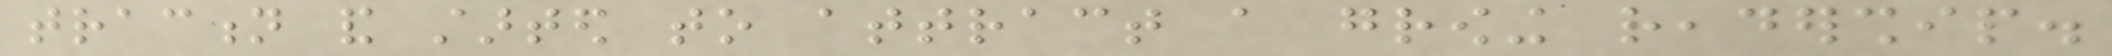traction and started to attract a growing readership.
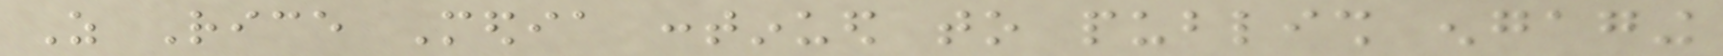As Rice Media continued to publish engaging
